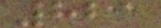821
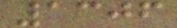1306
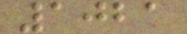1021
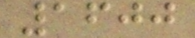1600
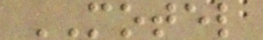MOTEL
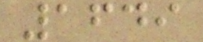1649
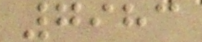7983
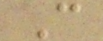C
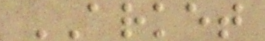ARKET
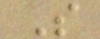S
